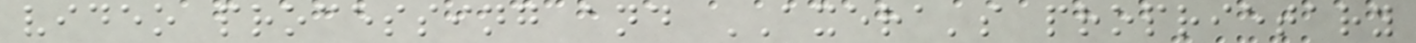video processing and AXERA's proprietary
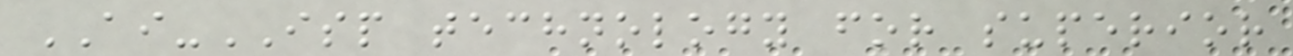AI-ISP technology for superior
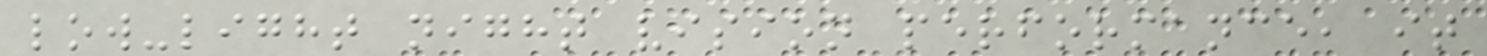low-light night vision performance, it
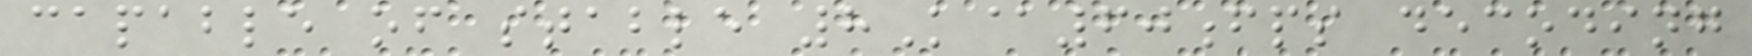capable of stable 8K@60fps decoding
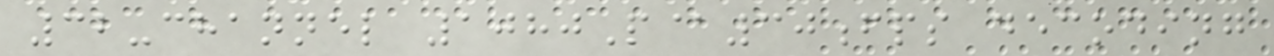32-channel 1080P@30fps decoding
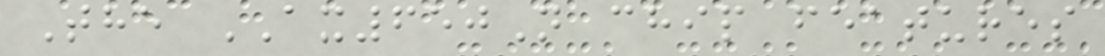The AX650N chip features
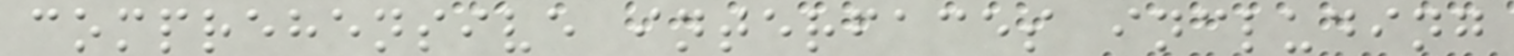comprehensive interfaces including
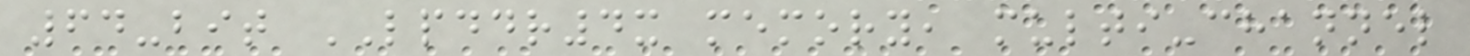64-bit LPDDR4x memory, multi-channel
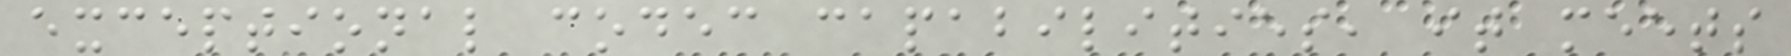exceptional codec capabilities, it meets
